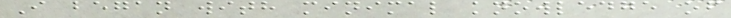I began with minimal knowledge of
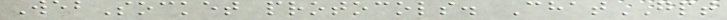WebSocket protocols. ChatGPT
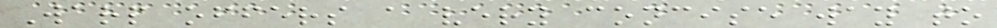Warp offers a very concise way to
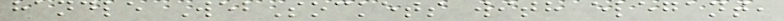handle WebSockets with elegant,
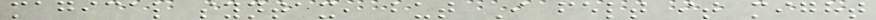magical syntax, but I felt it might
